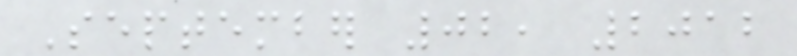September 02, 2012
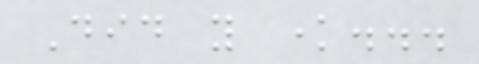Did you know...
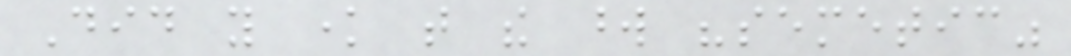Did you know that the word "semetic"
